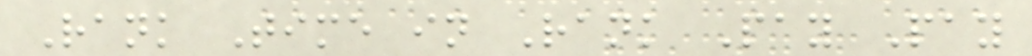Rank Time in Rank Pay Pay
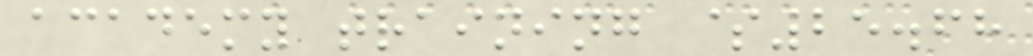academy training $25.68
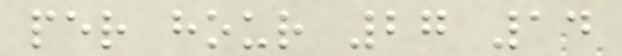per hour 27 14
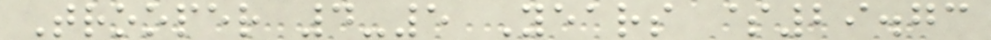Trooper 4-5 Years $29.73
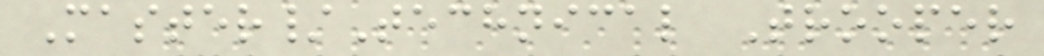Master/Technical Trooper
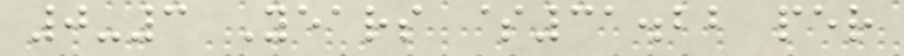0-3 Years $31.22 per
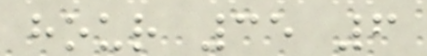hour 35 6
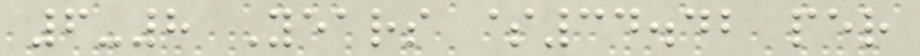6-8 Years $34.42 per
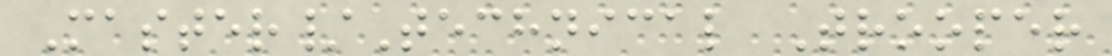Master/Technical Trooper
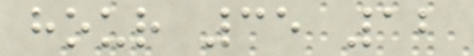hour 35 12
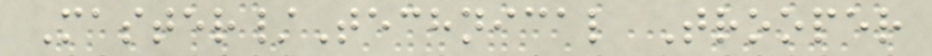Master/Technical Trooper
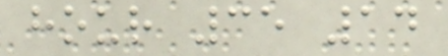hour 35 14
